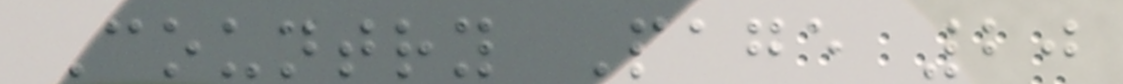Country Page 20
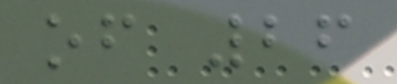of 26
